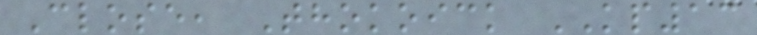Close, Thokoick KP13
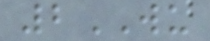2WU
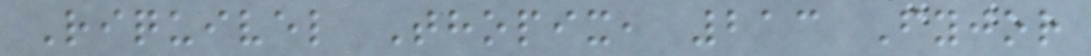Riquivel Thopix, 213 Fyjor
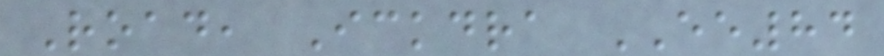Road, Ickdra EE84
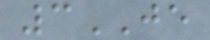3JE
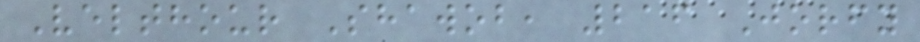Velthour Shawob, 216 Jorfy
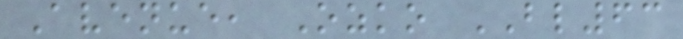Avenue, Ozko BL63
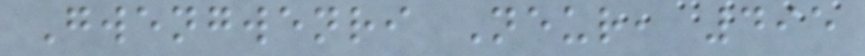Gwengwenri Neur, 495
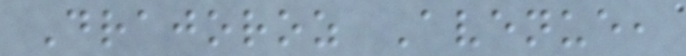Drajoroz Avenue,
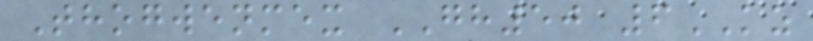Thogwenmex GH50 6KZ
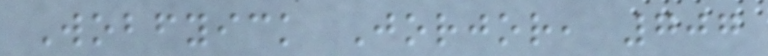Wobfyick Jorjor, 707
